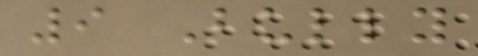9 Bully
